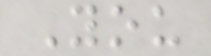You
